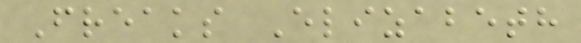Freaks Elizabeth
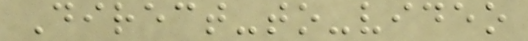Direct-to-video
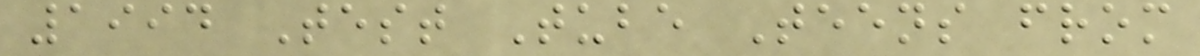1994 Test Tube Teens from
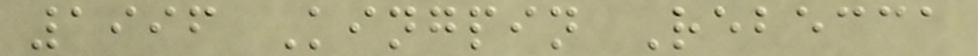1996 Kingpin Rebecca
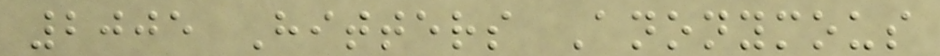2005 Hitters Anonymous
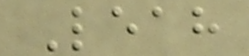Leah
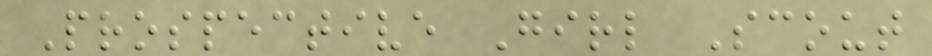Prospective Girl Scout
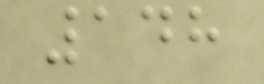148
